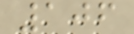106
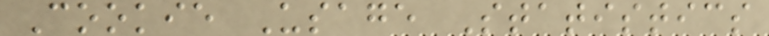Cookie Usage Statistics
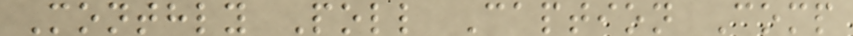Monthly Poll Caption Comp
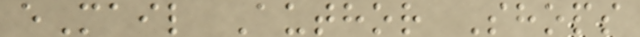eMail Author Shops
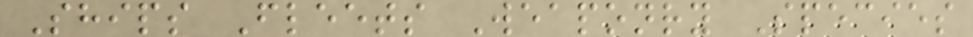Ships Fleets Weaponry Species
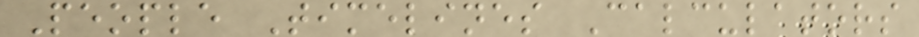People Timelines Calculators
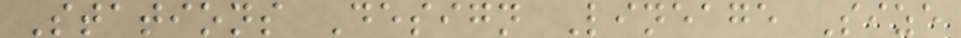Stations Design Lineage Size
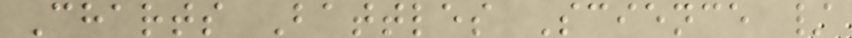Charts Battles Science /
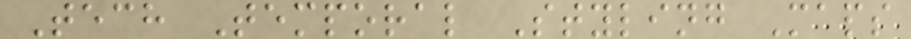Tech Temporal Styling Maps
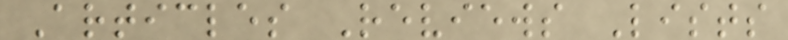Articles Reviews Lists
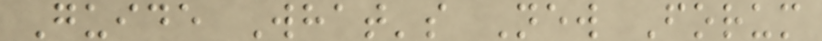Guide What's New Forum
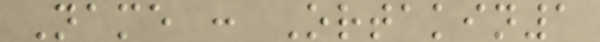Name : Ortakin1
